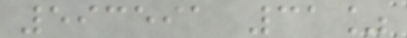593591 31%
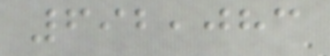692,083
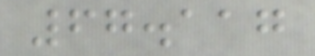67.117
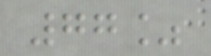77%
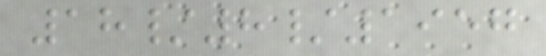18/8/1957
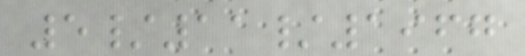5/11/1967
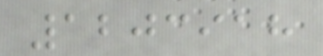1203918
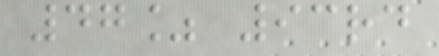47% 93rd
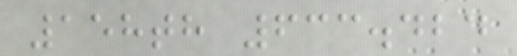158th 633.424
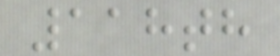118th
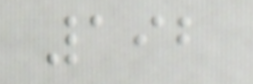192
